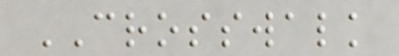CROSSWALK
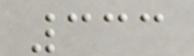333
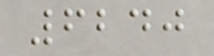6240
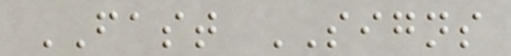FAST SIGNS
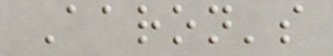Aaron's
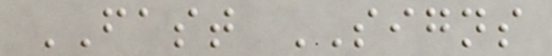FAST SIGNS
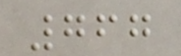767
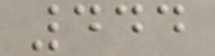444
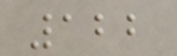122
